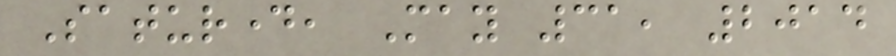Saturday, May 31, 2014
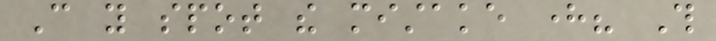Can you spot the mistake here? This
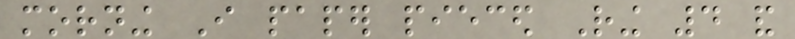morning I paper pieced Ring 4 and
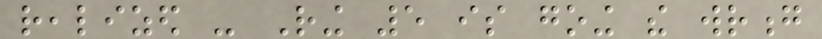realized - Ring 5 is going the wrong
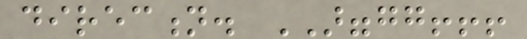direction. ARGGGG!!!
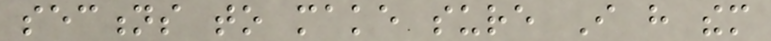sections to make sure I have them
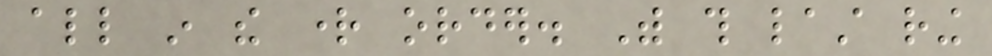all in the right order. With this last ring
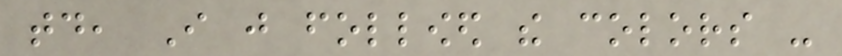today, I just followed the colors -
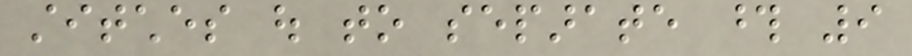stitches out to separate those 9
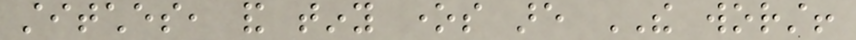stitches, and tiny ones are THE worst!
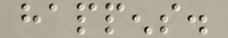happens.
